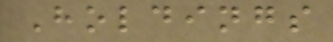Holdings
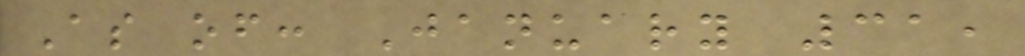As of: January 31,
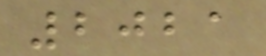2021
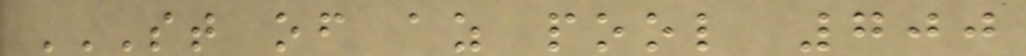ST OF AZ POOL 700
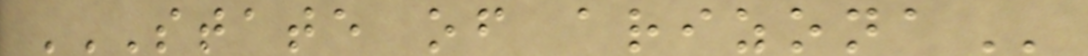STATE OF ARIZONA
